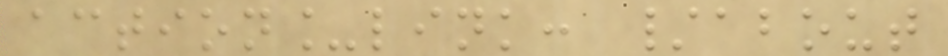action_link: /about
